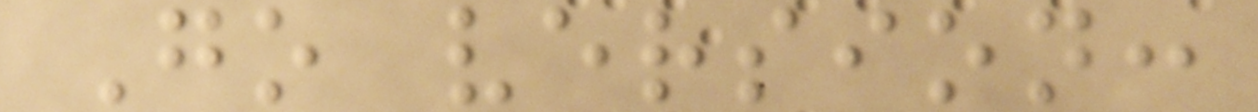Go version:
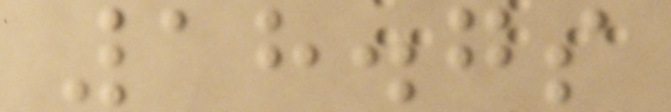18.7s
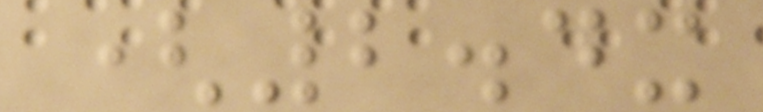(2.4x
